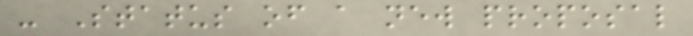- Status of a new proposal
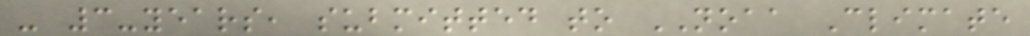- 3-years, submitted to NOAA Climate
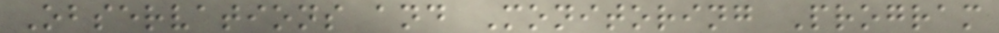Observations and Monitoring Program
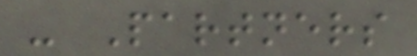- Partners
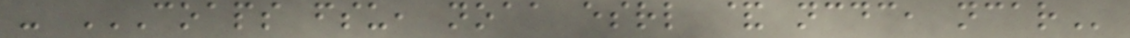- COAPS FSU, NOAA ESRL & NCDC, NCAR
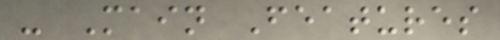- Main Features
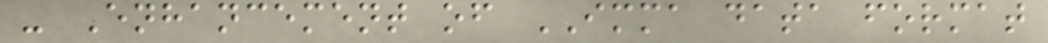- Enhancement of IMMA data format
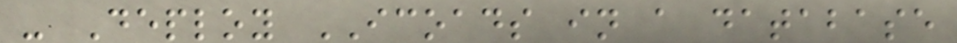- Deploy ICOADS in a database
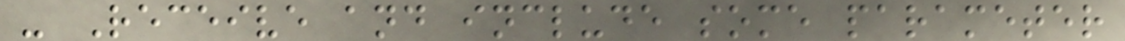- Receive and include some parameter
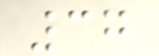37
